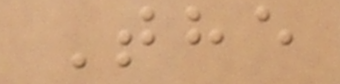The
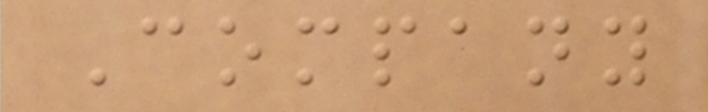Company
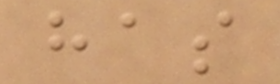has
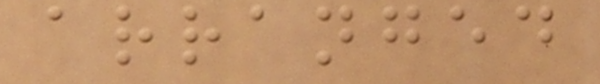arranged
